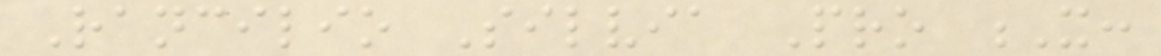Rancilio Silvia Pro X:
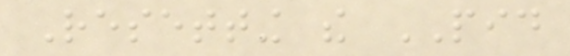Resetting the PID
